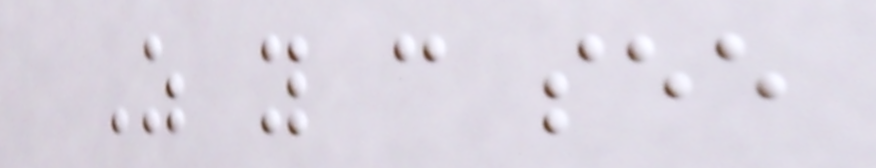As you can see
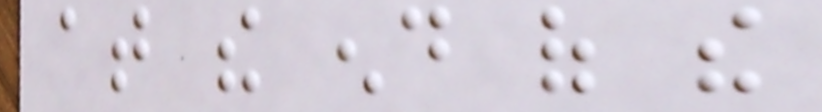at the end of the
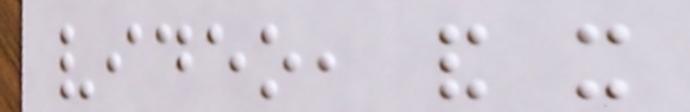video, and it
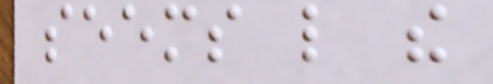seems like the
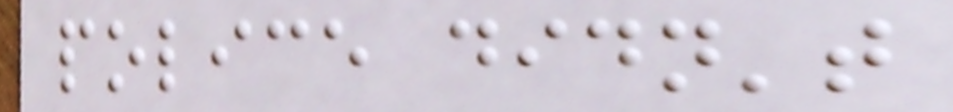police didn't
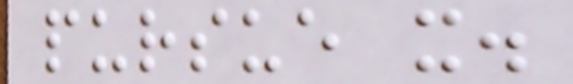pursue it.
